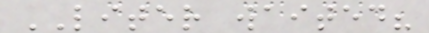LITER waited?
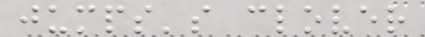jumps's clover
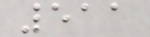511
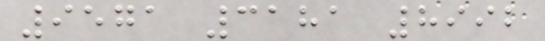9571 3181 8992
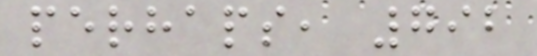perhaps, 792
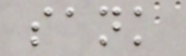sank
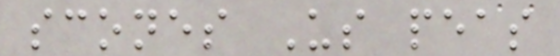scones Us peas
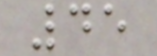45
